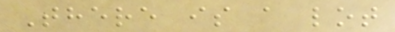There is a lot
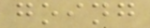going
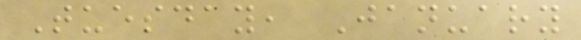Tuesday, January
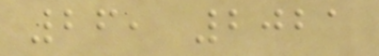26, 2021
